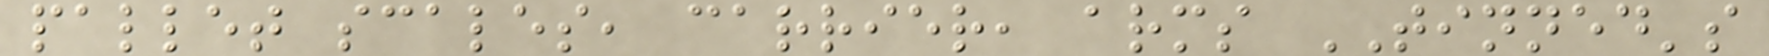pallet scales, carrier, arms TINNED's
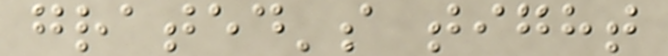grated's tight
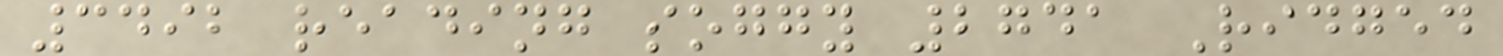3492 reading soggy 2741 Ridged
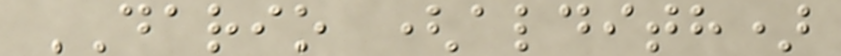DARIO (aldith)
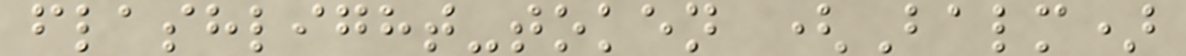flashlight-token (Balm)
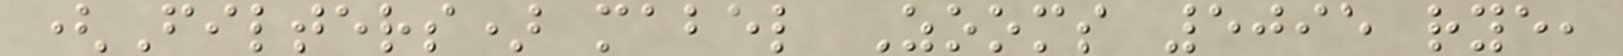(Filters) mabel Zooms 5095 rye,
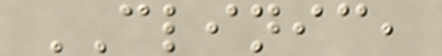CLINIC,
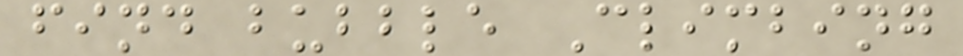find bubble Climbing
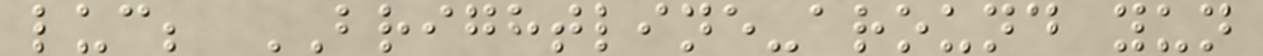luc; BRIGHTLINE-around yun
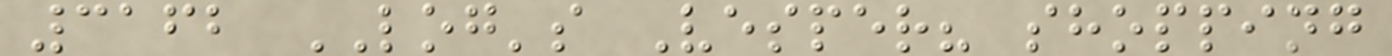3162 LOG's Vesper? shopping
